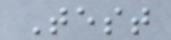Test
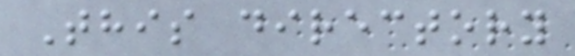This directory
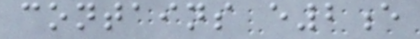contains e2e
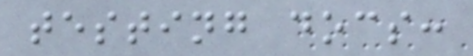testing docs:
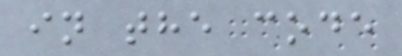in the code
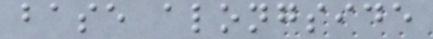base alongside
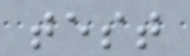test
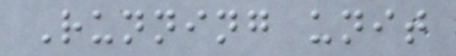Running unit
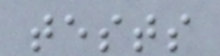tests
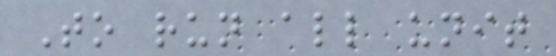To run all unit
